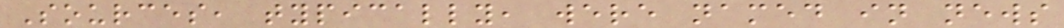Sources, typically, were named in news
